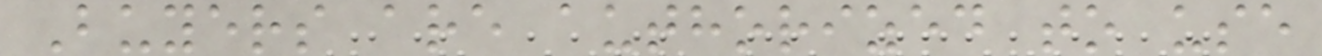Buyers are authorized to use
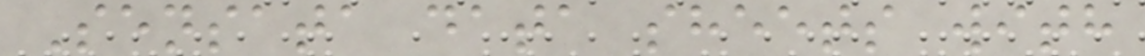Sensata data sheets with
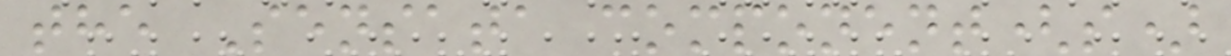the Sensata component(s)
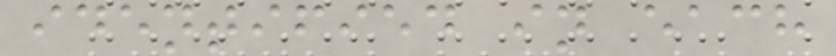identified in each
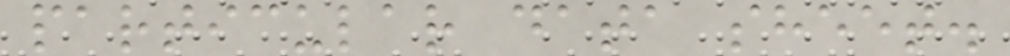particular data sheet.
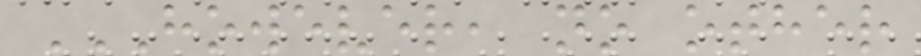HOWEVER, NO OTHER
